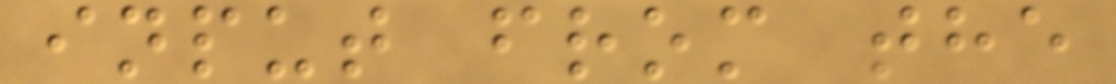input from the
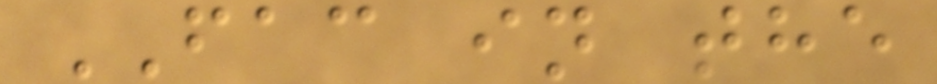FAC in the
